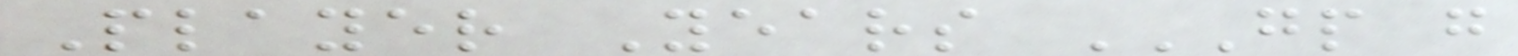Player Years GP G
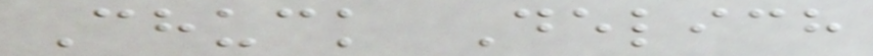Chuck Delich
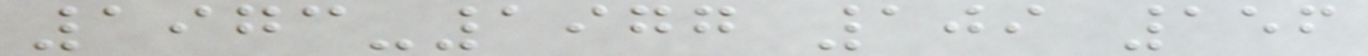1973-1977 109 156
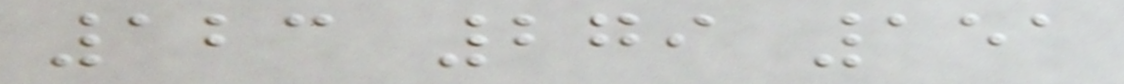123 279 151
